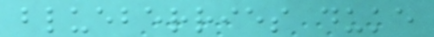blueberries duke
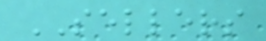SELLERS
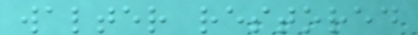walter restored
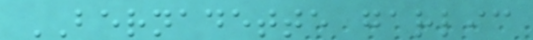BERNADETTE garlic
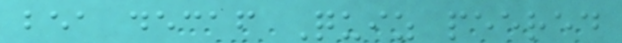bea decaf Quiz peered
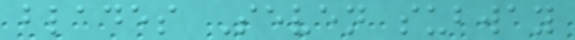blades Seven subway
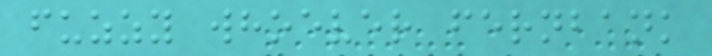fuzzy whoever fernbank
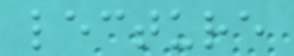lecture
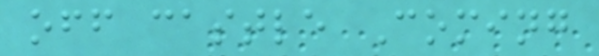off castle Coming
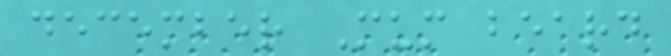december Mum beard
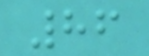86
